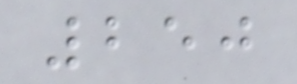250
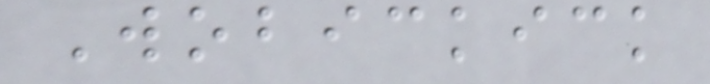Wobickick
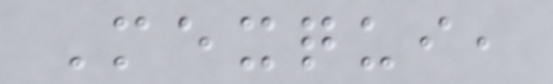Mexqui,
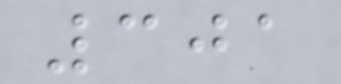301
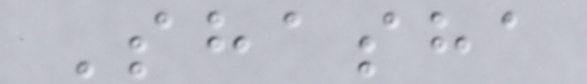Shasha
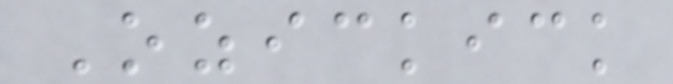Ozickick
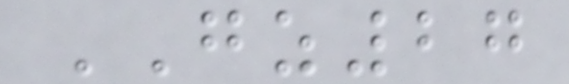GZ27
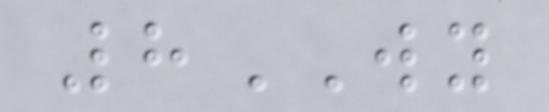8WY
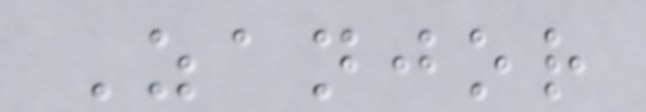Zanjor
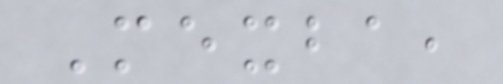Mexba,
